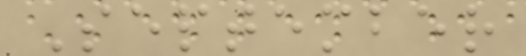September
